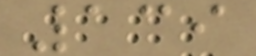139
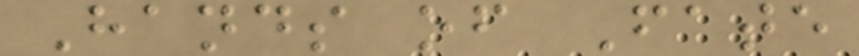Hands of Fate
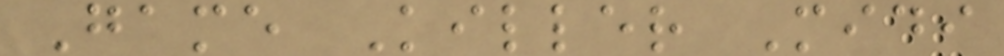Game Killer Midi
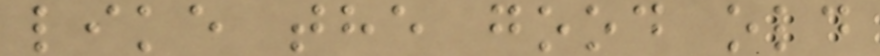like the good old
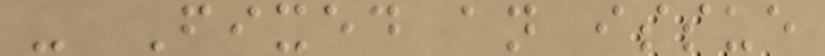- Fixed an issue
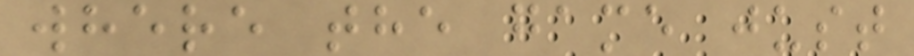where the game just
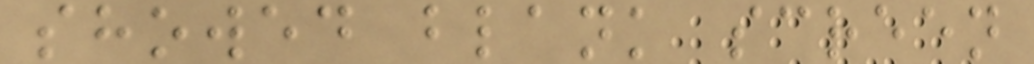showed blank screen
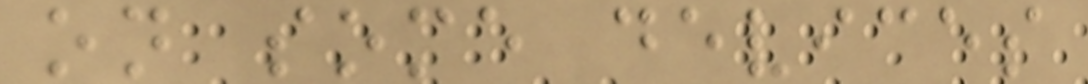on some devices
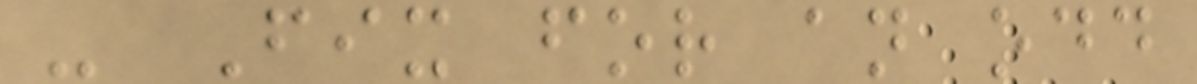- Fix for an odd
